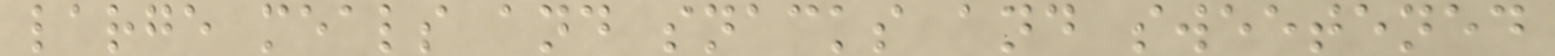large meals and snacks and sweetened
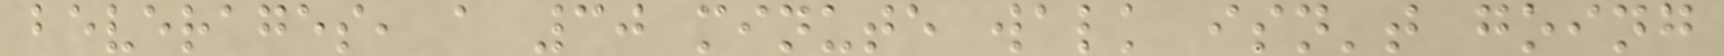beverages, a 30 minute walk isn't going
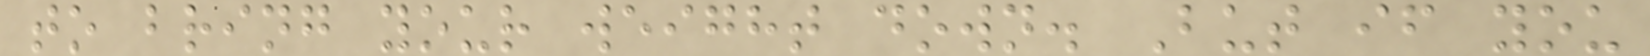to bring your weight down. But if you
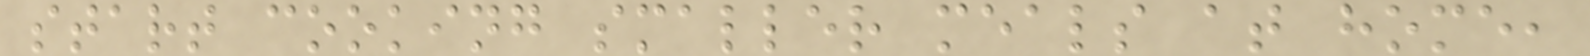start cooking smaller meals at home,
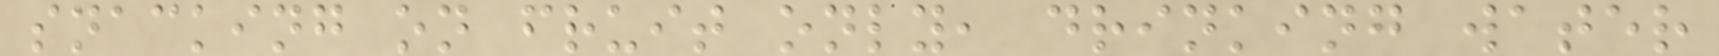snacking on fruit only, drinking water
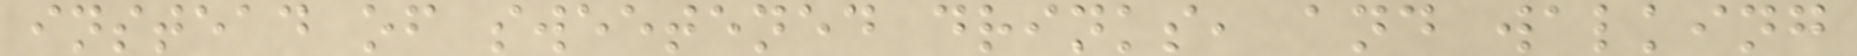instead of sweetened drinks, and walking
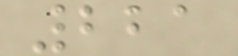221
